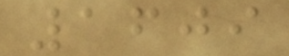1609
